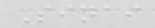Sinai
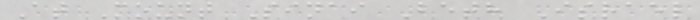At Mount Sinai Beth Israel
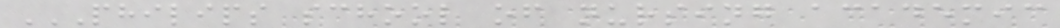PHILIPS SCHOOL OF NURSING ACADEMIC
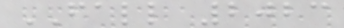FALL 2023
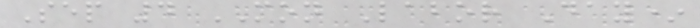Sep 4 MON Labor Day*
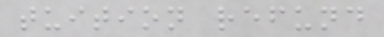tuition refund
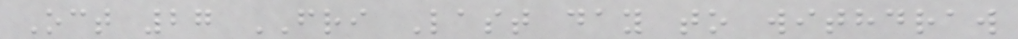Oct 27 FRI Last day to withdraw
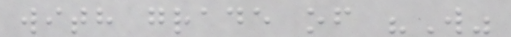with grade of "W"
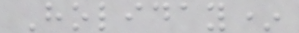Holiday*
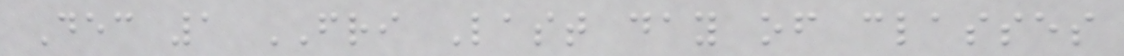Dec 1 FRI Last day of classes
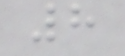8
